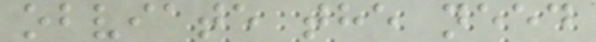obviate the need
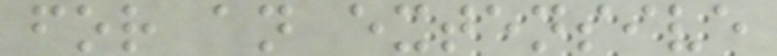for an extensive
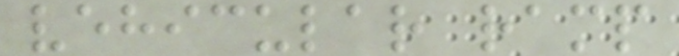vehicular ramp
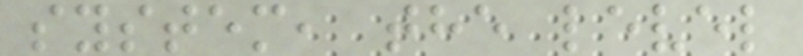system, the level
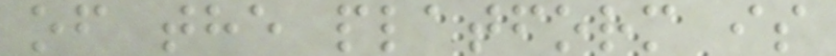of the platform is
